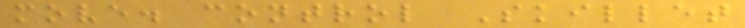move. control Skillet
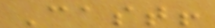Cast!
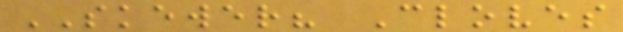SKEWER? Cloves
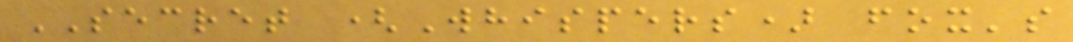SECRET (Whispers) fox's
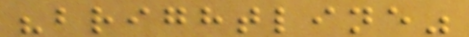"brightline"
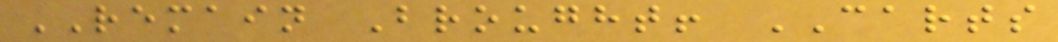REMAIN Brought! CARTS
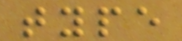type
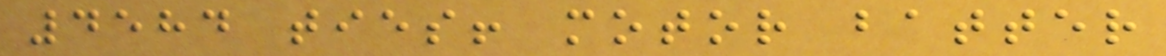4584 ties! motor batter
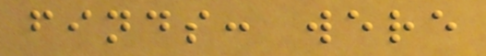finds: were
